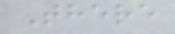There
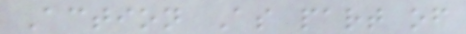Action As part of
